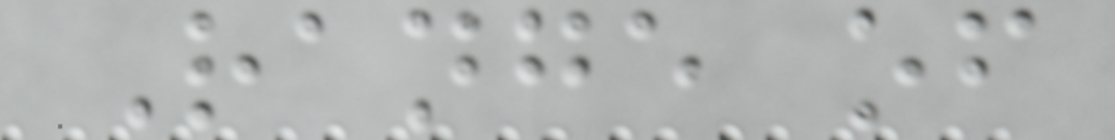Range of
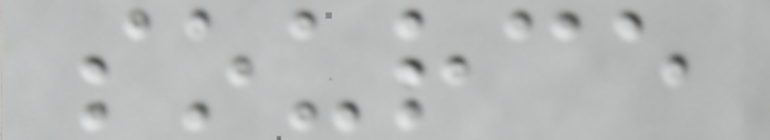source
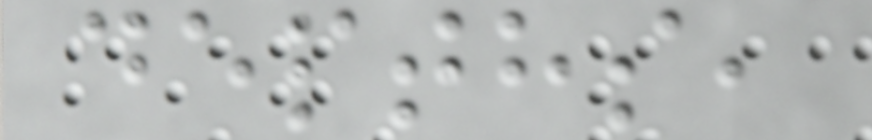depths,
